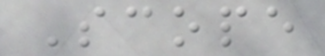Scope
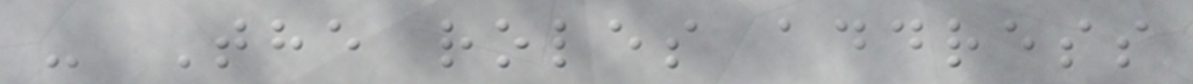- The roles address
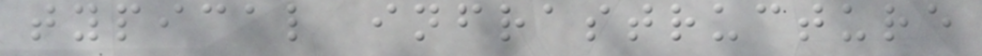typical infrastructure
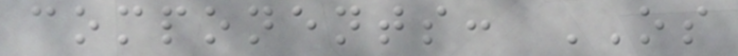components: OS
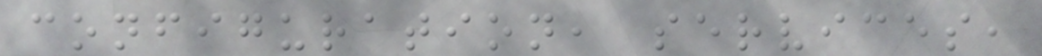configuration, services,
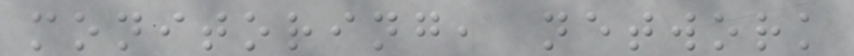monitoring, network
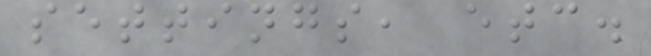settings, etc.
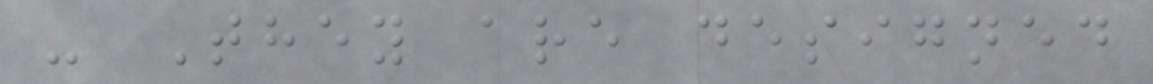- They are designed
